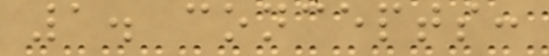1. concepts:
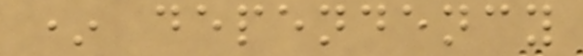* dependency
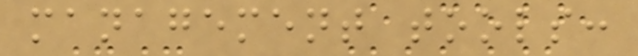management tools:
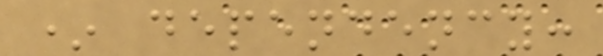* dependency:
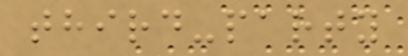third-party
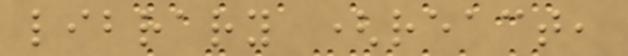library (react,
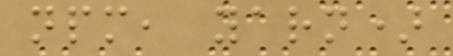npm, yarn)
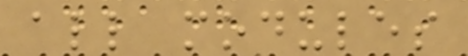all modules
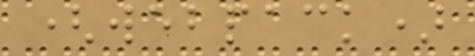(webpack)
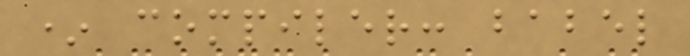* compiler: babel
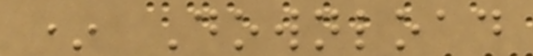* Download
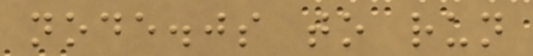node.js to run
